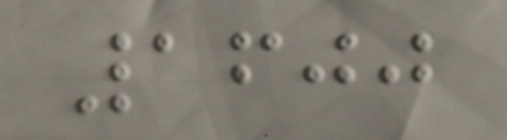1600
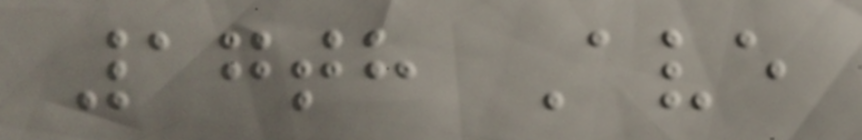17th Ave
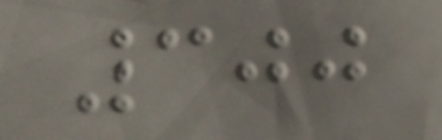300
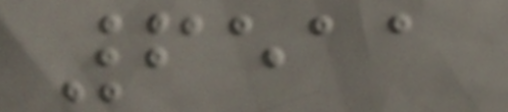6511
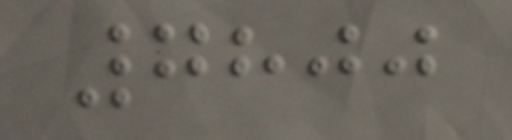7800
